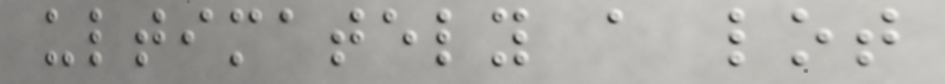ultimately a lot
